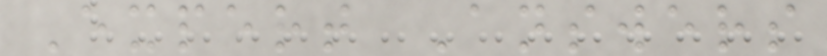Expert Answers
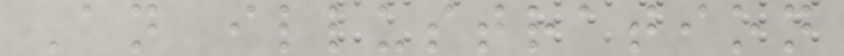An illustration
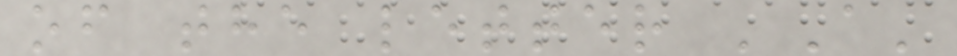of the letter 'A'
